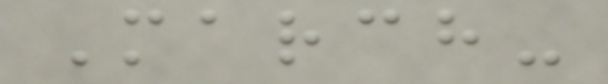March-
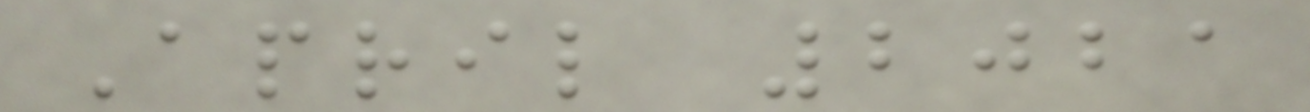April 2021
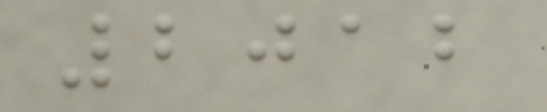2012
